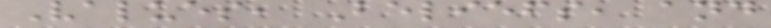Values, Beliefs, and
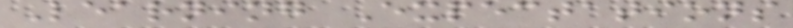Learning Expectations
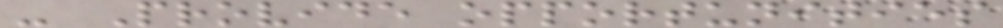- Provide opportunities
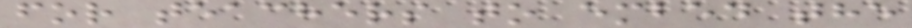for teachers to embed the
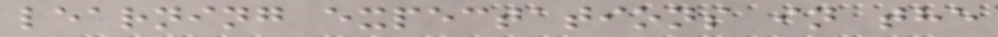learning expectations in the
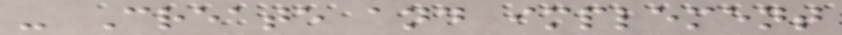- Create and implement
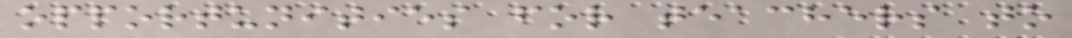opportunities for teachers to
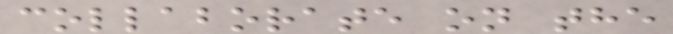collaborate on the
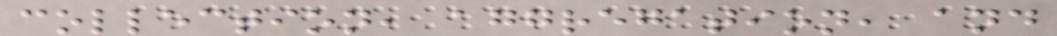collection, aggregation, and
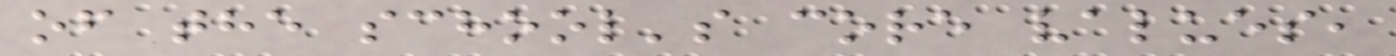of the school's core values,
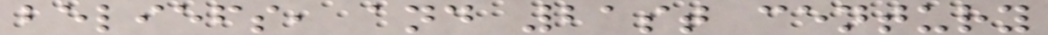beliefs, and 21st century
